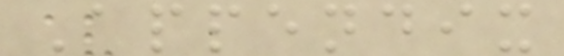Appendix
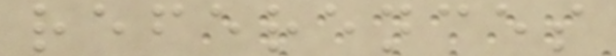references
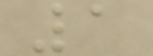1
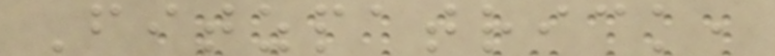Fitzpatrick,
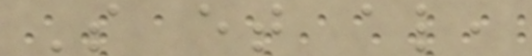S et al,
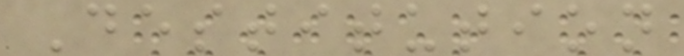Destitution
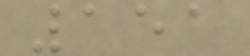151
